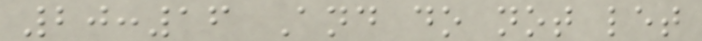20:16 And do not let
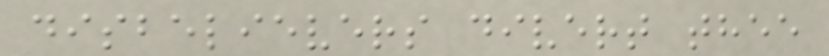disbelievers divert thee
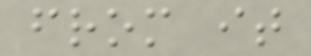from it
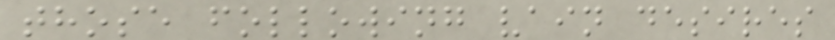those following vain desires
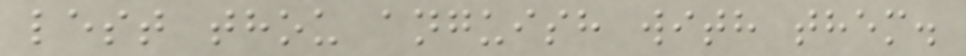lest thou anguish with them.
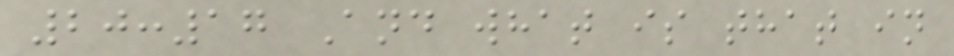20:17 And what is that in
